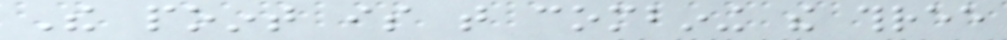The point is that combining the three
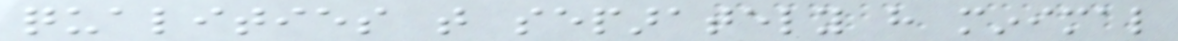qualities that separately have minimal
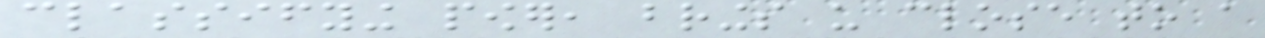classifying power, brings us close to a
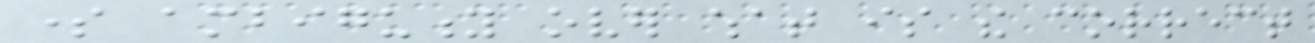some ambiguity over what is the correct
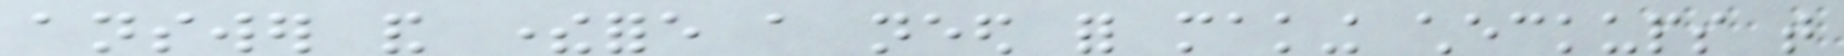answer and therefore a need for making checkups that
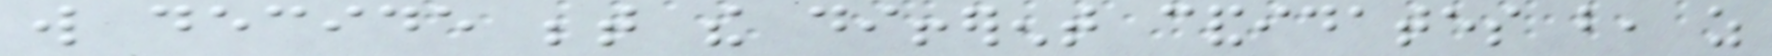will decide between the different candidates but, as
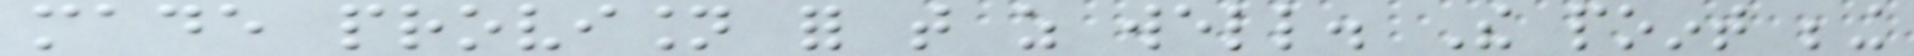made provision for that as well. The point being
